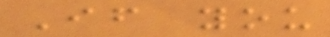If you
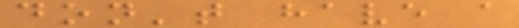don't have a
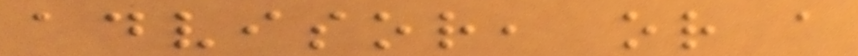advisor, or a
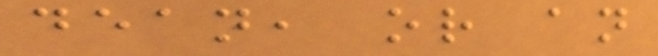dean, or an
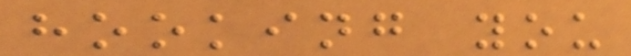hooking you
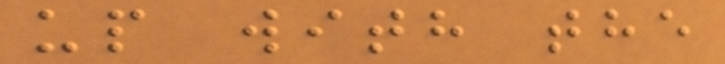up with the
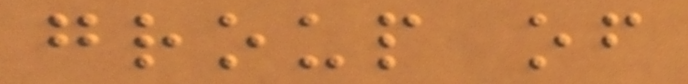group of
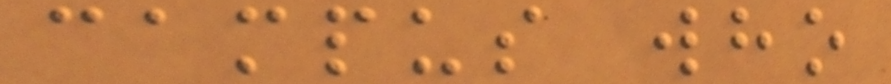campus who
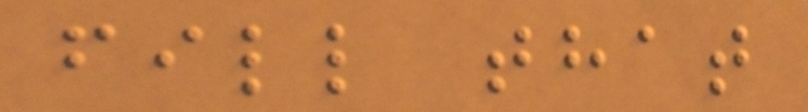fill that
